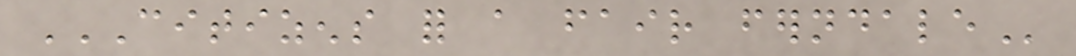CITIZENS FOR A FAIR FERNDALE
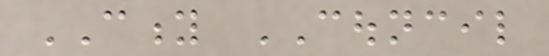CITY COUNCIL
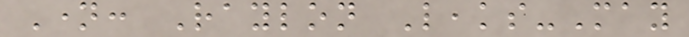Name: Raylon Leaks-May
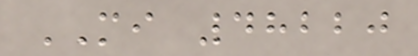MI 48220
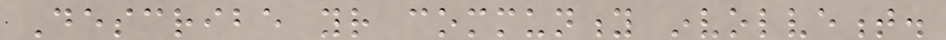Describe your community involvement.
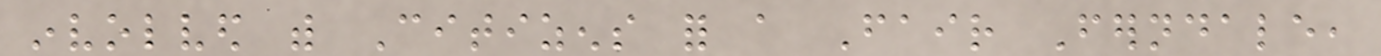involved with Citizens for a Fair Ferndale,
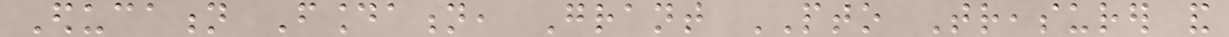Education Foundation, Grant PTO Treasurer and
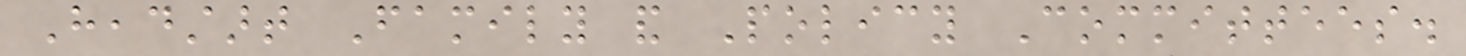Headstart Family and Policy Committees.
